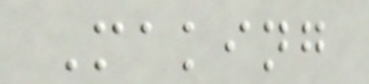Making
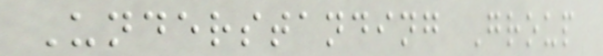Understanding Group
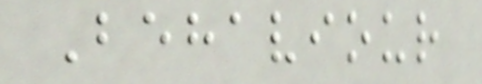Behaviour
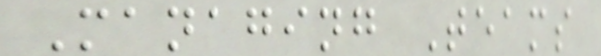Managing Teams
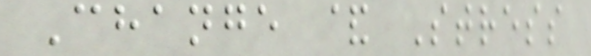Change & Stress
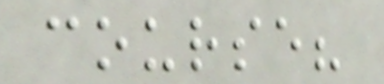course?
